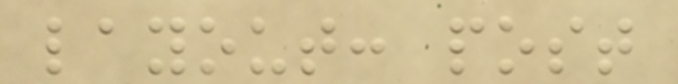layout: post
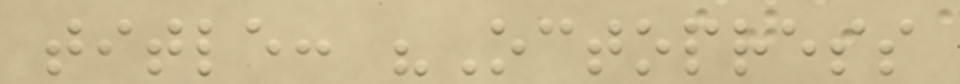title: "Octopress
